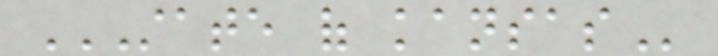STATE OF KANSAS
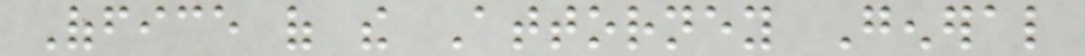Office of the Attorney General
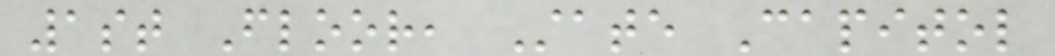1st Floor, State Capitol
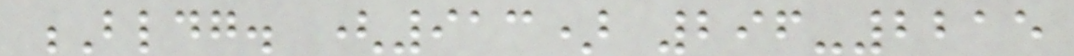Bldg. (913) 296-2215
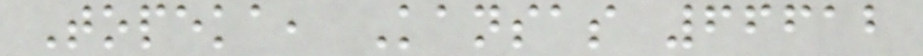Topeka, Kansas 66612
